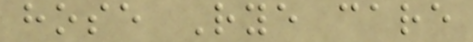hose Rye care
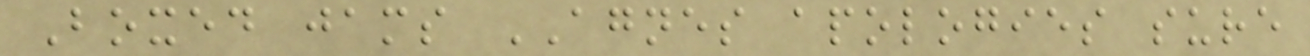Boxed jams AGNES apologies sure
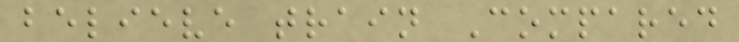believe train Compared
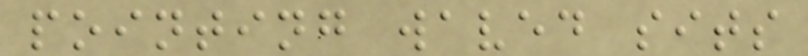pointing waved sits
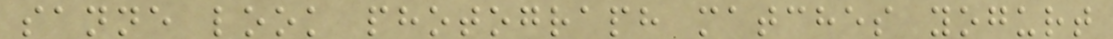sanne look photograph matches yogurt
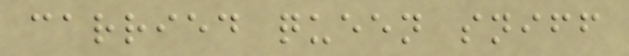carried queen sniff
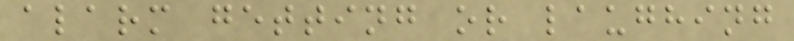alarm getting or laughing
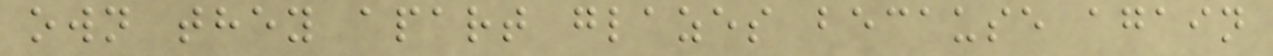own they apart glazes because again
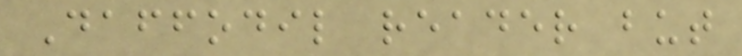Daffodil reader but
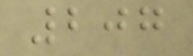207
